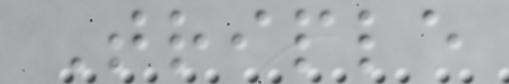Triple
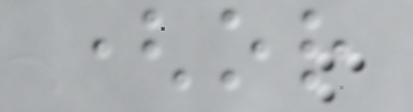(or
